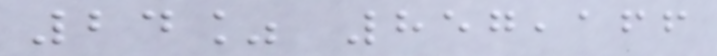24% 857,166
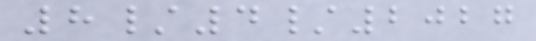8/4/2027
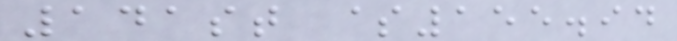141st $155.94
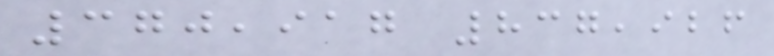370,917 837,926
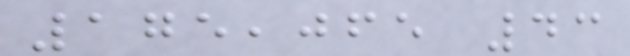175,065 43
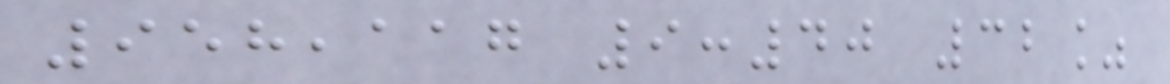958,117 9:40 32%
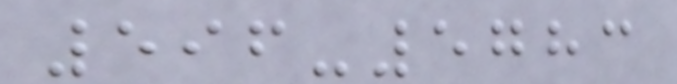596-5783
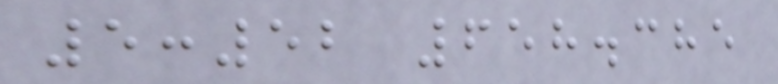5:52 658.385
